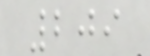209
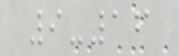9-16
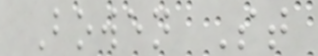Bowen St
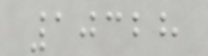10328
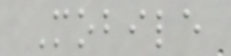Mobile
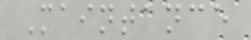Maintance
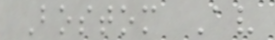Bostom Av
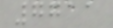7711
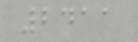2411
